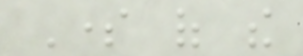Some of the
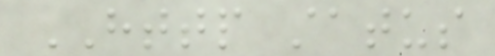HTTP status
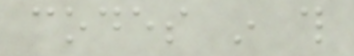codes in this
